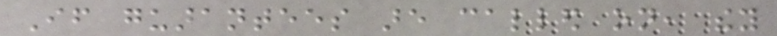If guarantees are called on, they
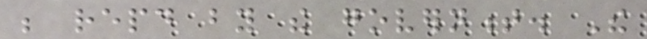be repaid by the government. The
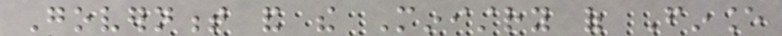Government and the Ministry of Finance
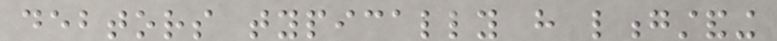debtors typically have longstanding
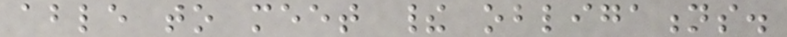able to meet their obligations.
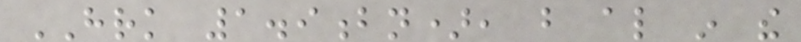HRK 1.9bn), but also in the
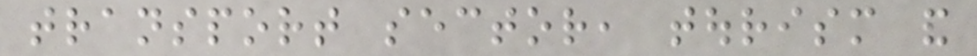transport sector, tourism and
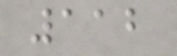112
